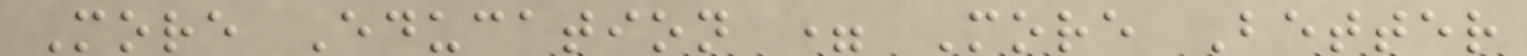More Education = More Better
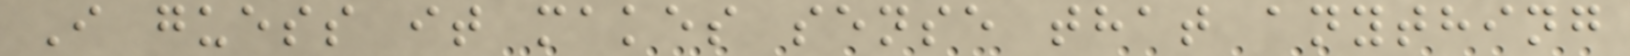I guess it makes sense that anything
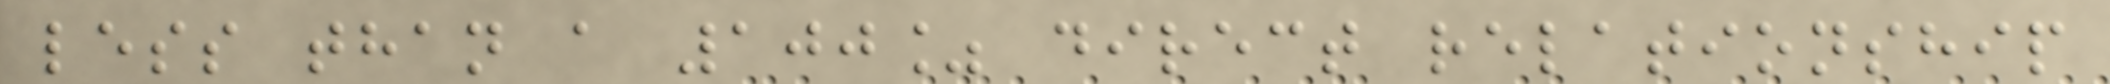less than a 100% direct relationship
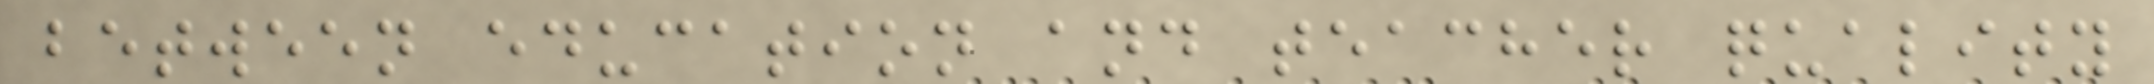between education and teacher quality
